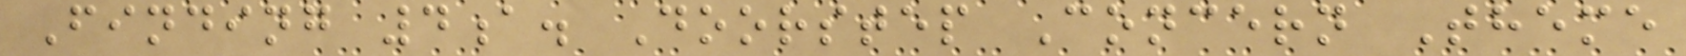Finding 4a. Doorstep Concern Theme
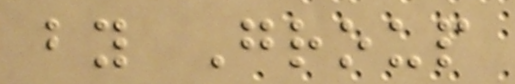by Group
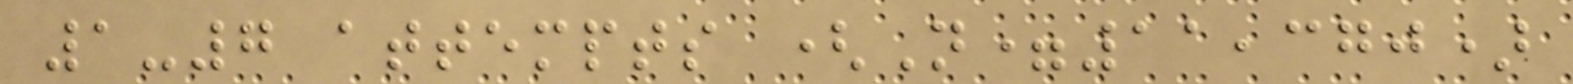1-7 attempts (N=11,370)
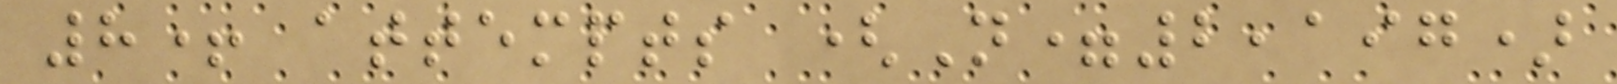8+ attempts (N=2,197)
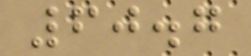60.7
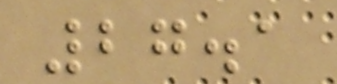27.1
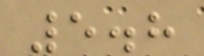5.8
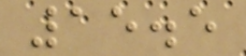15.5
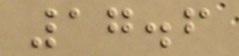17.6
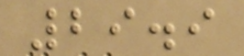29.9
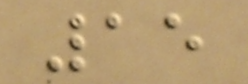15
